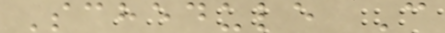Schedule C
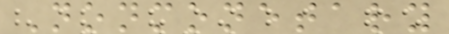Nonmonetary
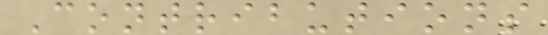Contributions
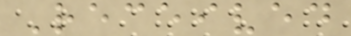Received
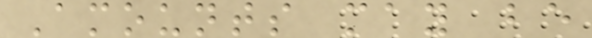Amounts may be
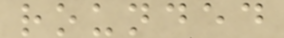rounded
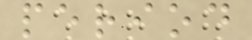period
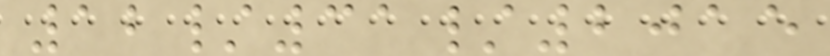12/31/2015
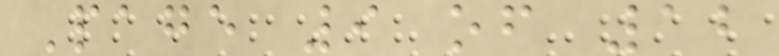Page 9 of 12
